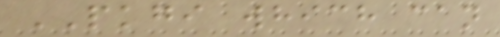PKGI which can
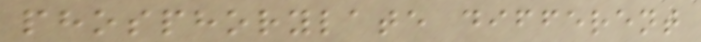phosphorylate different
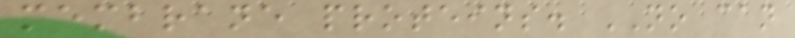membrane proteins. NO can
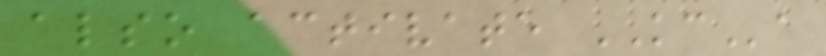also activate KCa
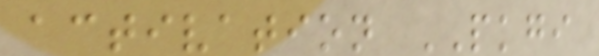activation PKGI
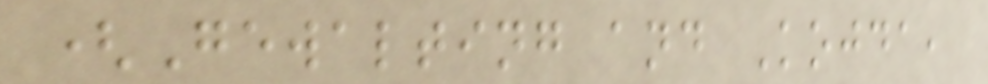(Gewalting and Kojda,
